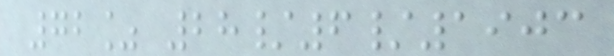72% 28/6/1903
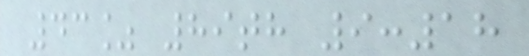43% 89th 9:18
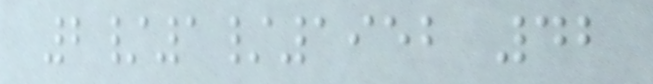2/1/1952 42
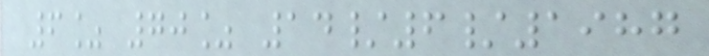6% 70% 14/6/1987
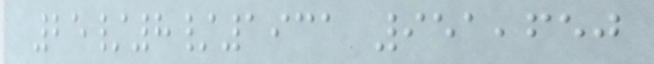25/8/1931 951,650
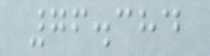76.384
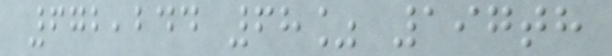672,244 68% 197th
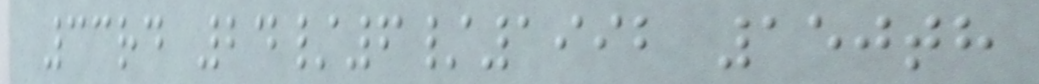33rd 24/6/1992 150th
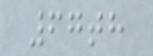67th
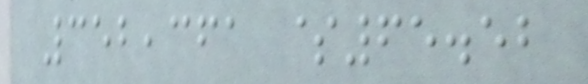352,361 $65.52
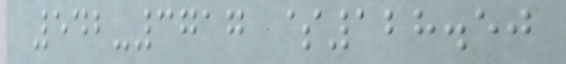542-3717 $128.50
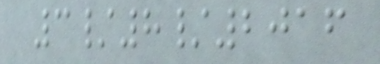3/8/2016
